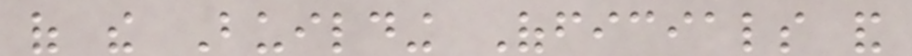of the Building Officials and
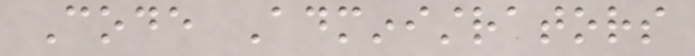Code Administrators
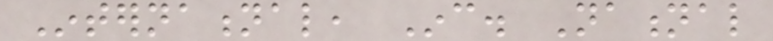International, Inc. National
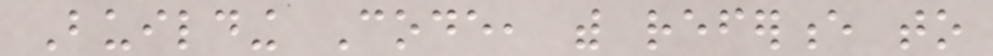Building Code, with reference to
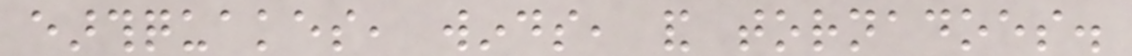earthquakes, winds, and tornadoes.
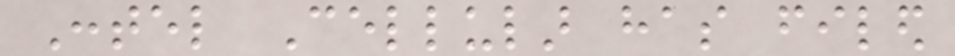Contel Cellular has filed
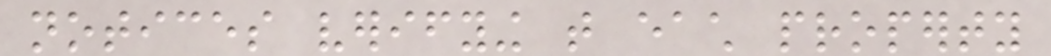notices verifying that each property
